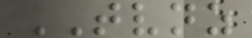TVNZ
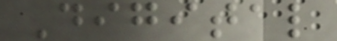Digital
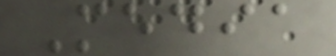Media
